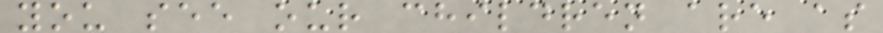you see our children are as
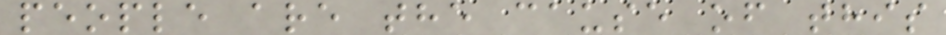people are the cause of this
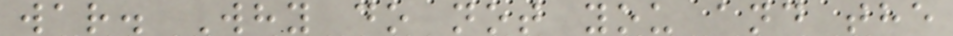war. Why do not you and the
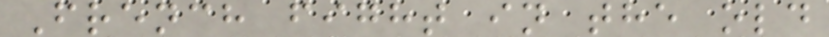French fight in the old
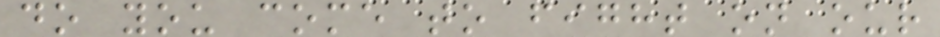do you come to fight on our
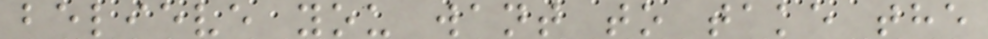believe you want to take the
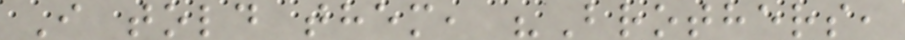I told them, "Brothers,
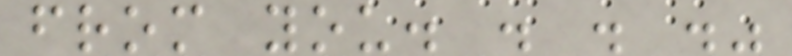from you. . . ."
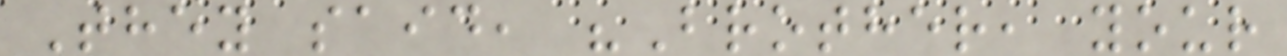They said, "Brother, your
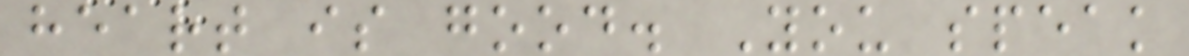heart is good. You speak
